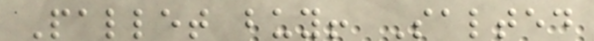Pallet buy! Salted
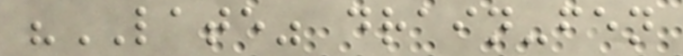"LATE" drain-fen
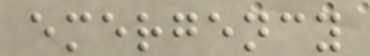emergency
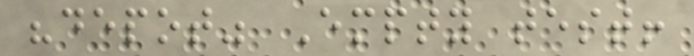"depot" Empty test!
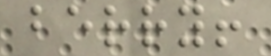berry!
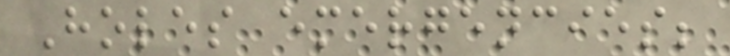Holes emergencies;
